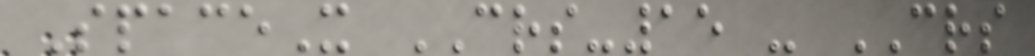SpaceX CRS-15 - CRS
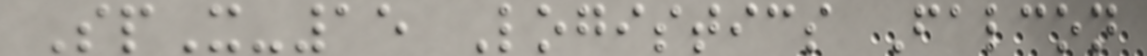SpX-15 Logistics Falcon
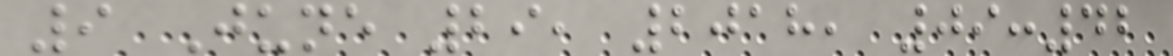9 June 29, 2018, 09:42
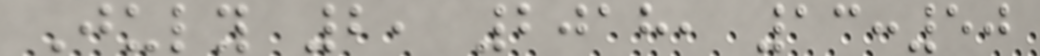July 2, 2018, 13:50
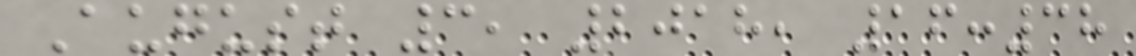August 3, 2018, 16:38
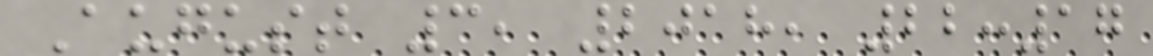August 3, 2018, 22:17
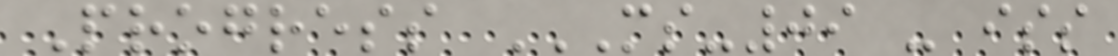Progress MS-09 - ISS
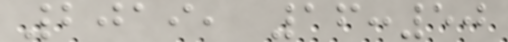2019, 16:50
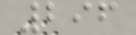296
